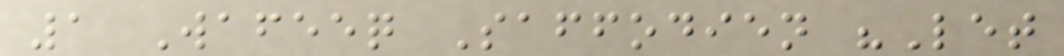1 Wafeeq Saffodien "Let
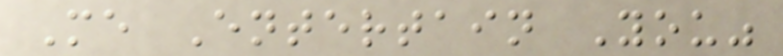Me Entertain You"
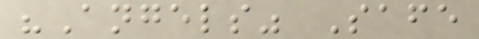"Angels" Safe
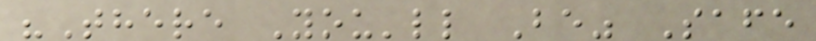"There You'll Be" Safe
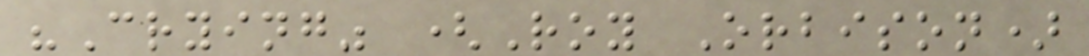"Crying" (Roy Orbison)
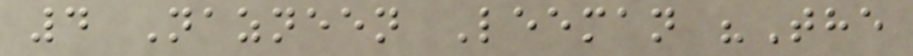4 Nazneen Leeman "The
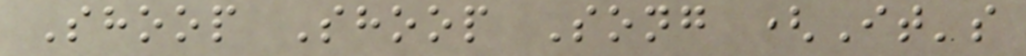Shoop Shoop Song (It's
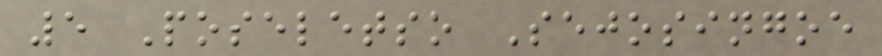5 Poseletso Sejosingoe
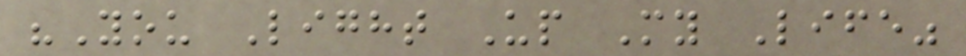"You Light Up My Life"
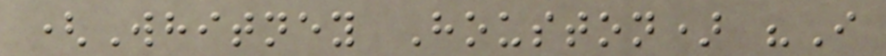(Whitney Houston) "I
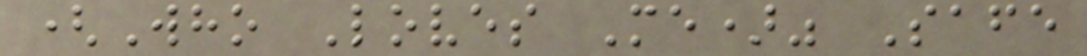(Who Loves Me)" Safe
